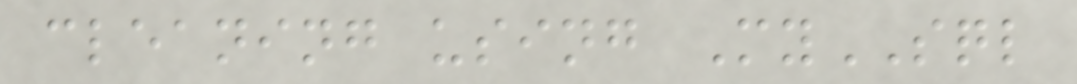cleaning using MySQL
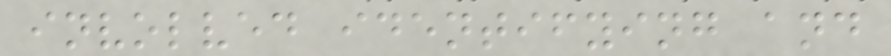involved identifying and
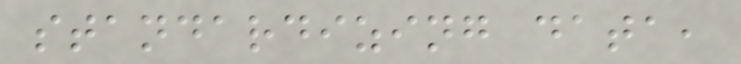standardizing data,
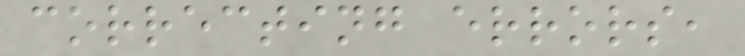correcting errors,
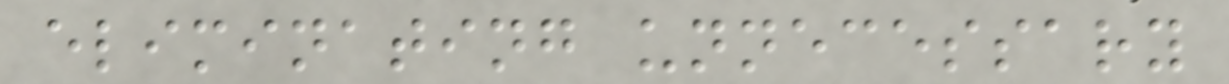eliminating unnecessary
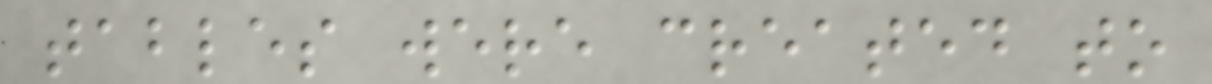tables were created to
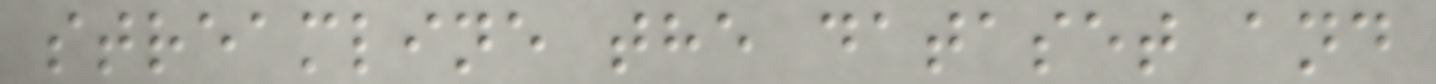streamline the dataset and
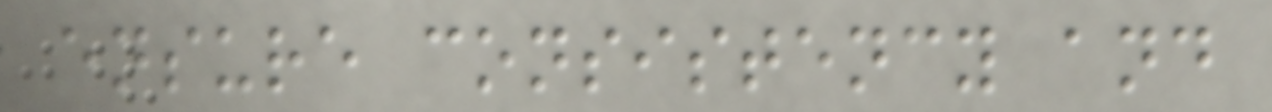ensure consistency and
